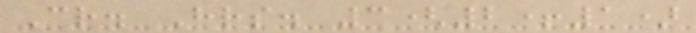Cr. Hrs. 3(2+1)
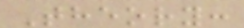Theory:
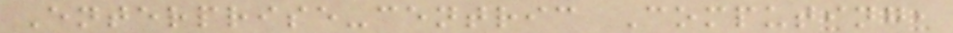Enterprise-centric Computing,
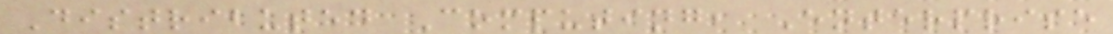Distributed Computing, Enterprise
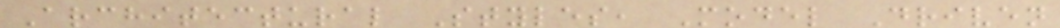Architectural Styles, Model Driven
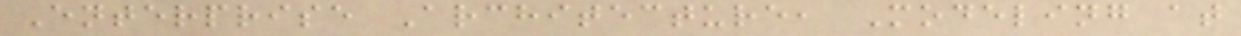Enterprise Architecture, Modeling at
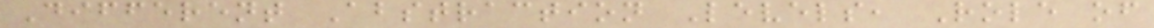Different Abstraction Levels, Role of
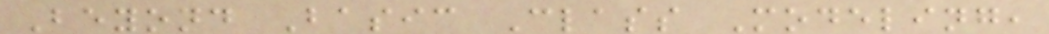Beyond Basic Class Modeling,
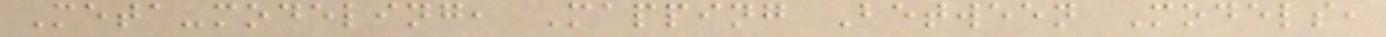Meta-modeling, Mapping Between Models,
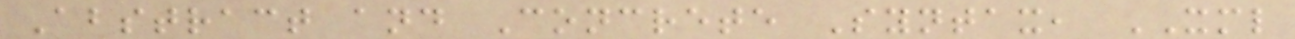Abstract and Concrete Syntax, XML
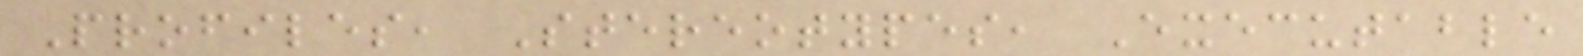Profiles, Stereotypes, Executable
